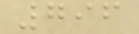796
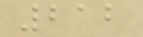212
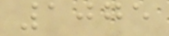1075
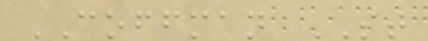COFFMAN ST
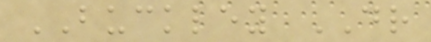BUCKLEY DR
